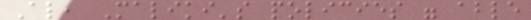Also, Maliki's policies were able
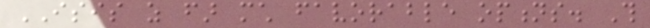ISIS as far much favorable options. This
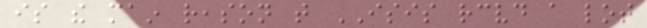is the main reason that ISIS received a lot
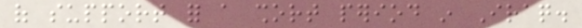of support for a short period in Iraq.
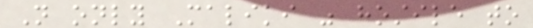Not only Maliki was hostile to
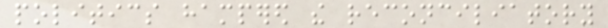politics hampered the reconciliatory
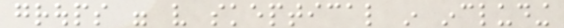groups were very skeptical in including
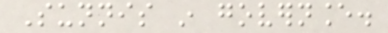Sunnis in governance.
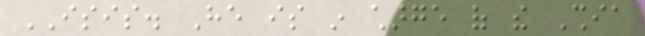ISIS. He is in charge of the Shia
